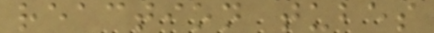reaction tubes
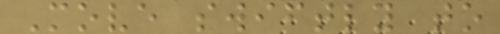Move swiftly to
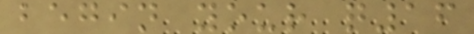begin your q16
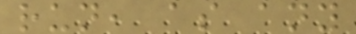run, as any
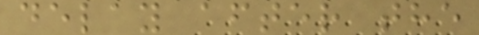delay after the
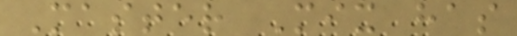Master Mix has
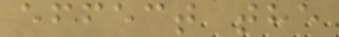effect the
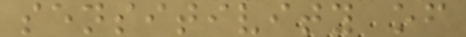sensitivity of
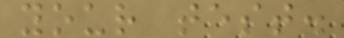your test.
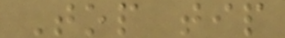Top tip
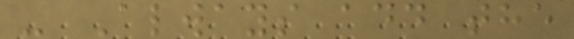- Always add the
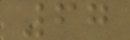67
